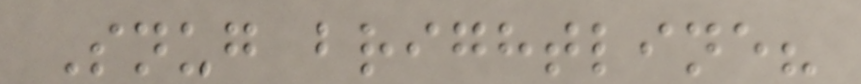Snug brightline?
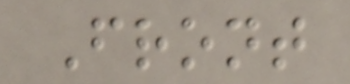Front
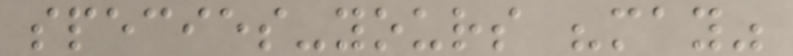species-yours "may"
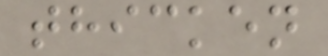thicken
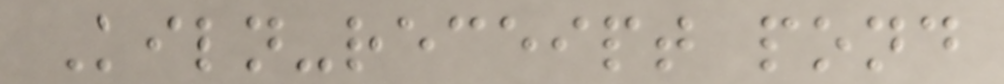Kiln-receipt pond
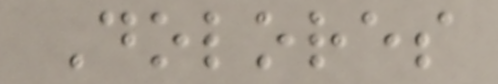Dolores
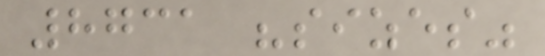8731 "sizes"
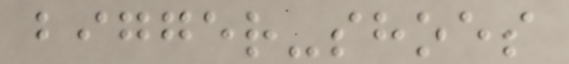bigger-shoes
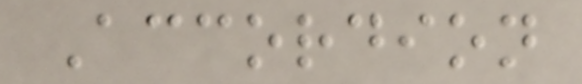Accordion
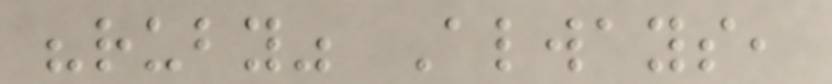"ruby" Always,
